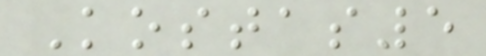Kostas5
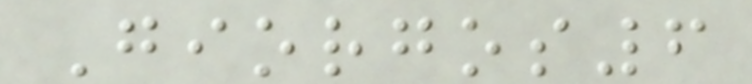Giorgos6
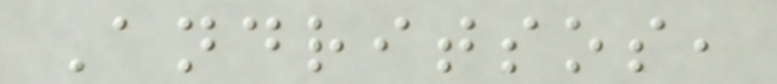Andritsos,
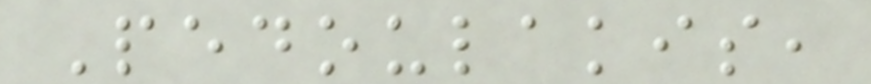Pedoulakis,
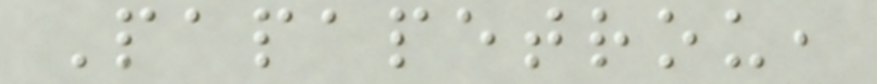Papapetrou,
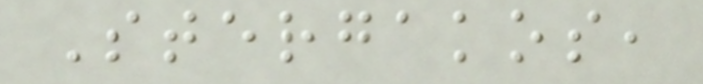Stergakos,
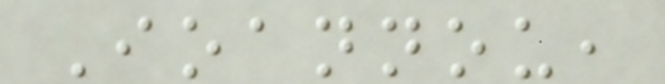Ioannou,
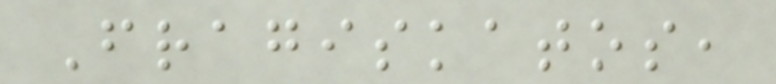Fragiskatos,
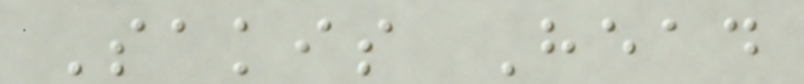Sakis Head
